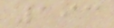193
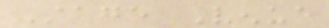Stage Venue
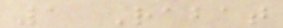1 Rabat
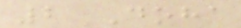2 Doha
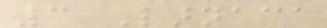3 Larnaca
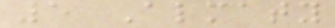5 Almaty
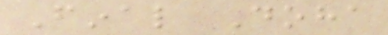Final Doha
